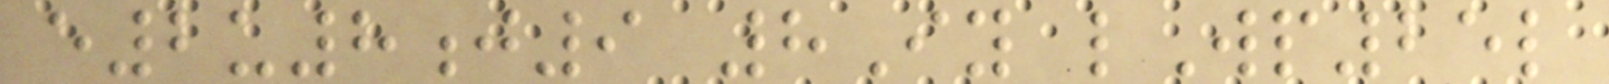e2u8j9 8Iy lWp25l
